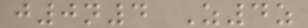j0n4 Z4z
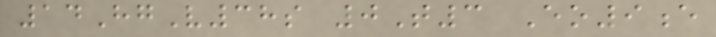14HgV38s 0T3 Eo9e
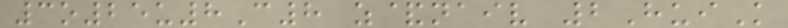3o25u8C8 z&naiv 2HuiK
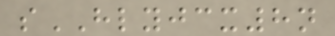sHLYJCX8n
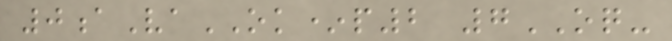0aVaOK*p2 7OQ-
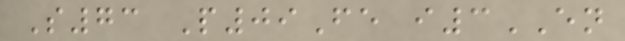S73 P09Fe i3EN
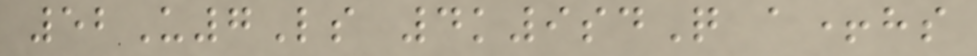52U7Ls 4k9sdQ a+hs
